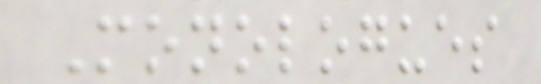Monologues
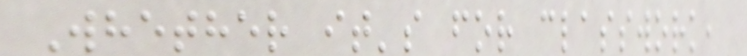Whether it's for classwork,
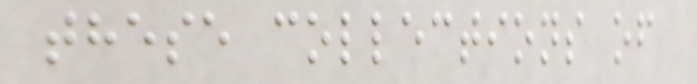these collections of
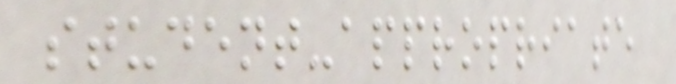student-appropriate
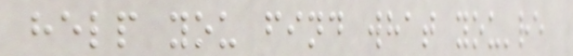help you find what you're
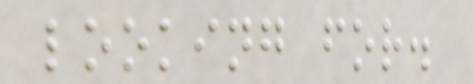looking for.
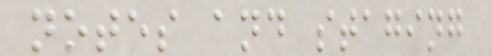notes and staging
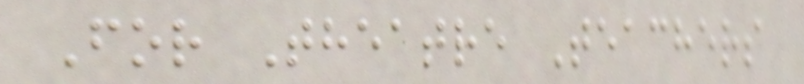For Theatre Teachers
